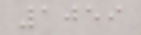1059
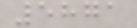5871
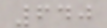640
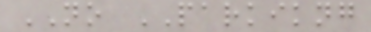NO PARKIKNG
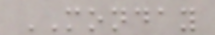MONDAY
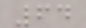64
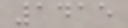1415
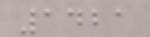1421
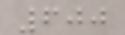600
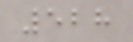528
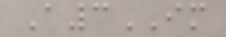A3IM
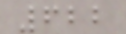622
